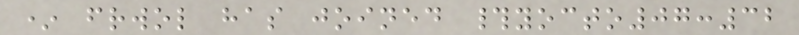* frwol has joined #yocto07:32
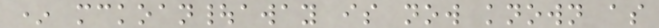* mckoan|away is now known as
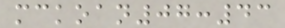mckoan07:43
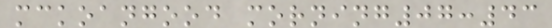mckoangood morning07:43
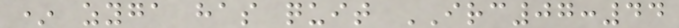* zyga has quit IRC07:44
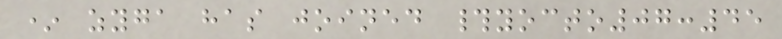* zyga has joined #yocto07:45
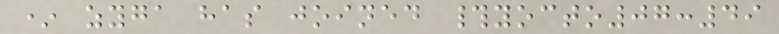* zyga has joined #yocto07:49
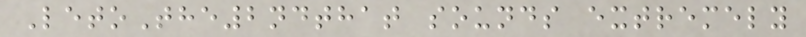LetoThe2ndthat sounds extremely
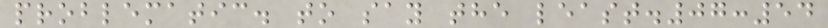problematic. to say the least.07:54
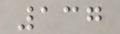137
